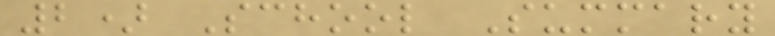2) School Summary
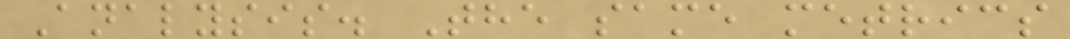Analysis. The same metrics
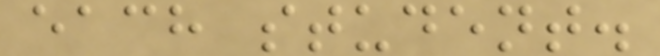each student.
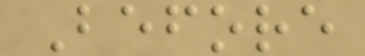Before
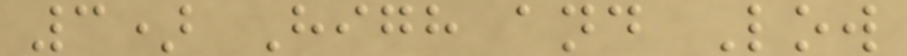3) High and Low
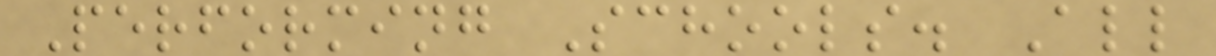Performing Schools. All
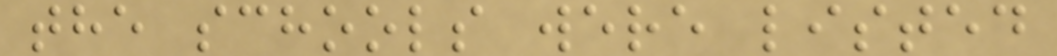the schools were listed
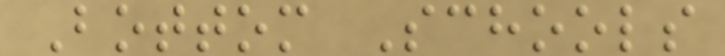Bottom Schools
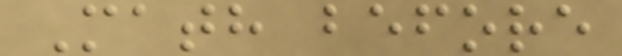Math before
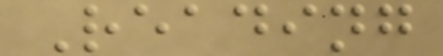Reading
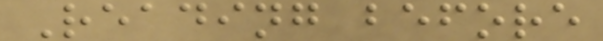Reading before
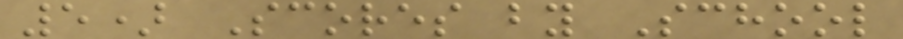5) Scores by School
